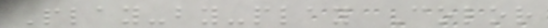Play-by-play Color
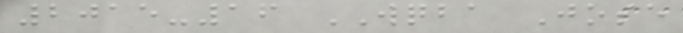2015-16 WQBA Jose
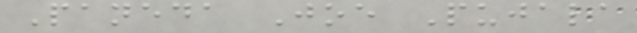Paneda Joe Pujala
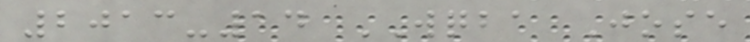2013-14 WQBA Jose
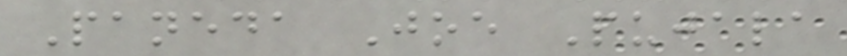Paneda Joe Pujala
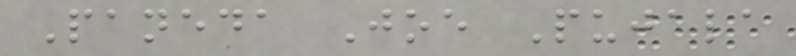Paneda Joe Pujala
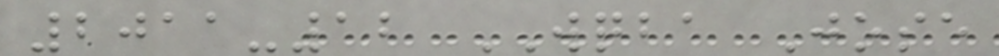2011-12 WQBA Jose
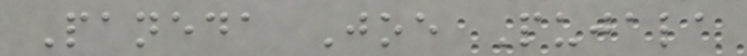Paneda Joe Pujala
